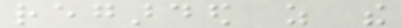regarded as the
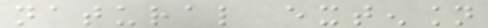natural extension
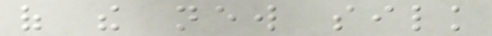of the new silk
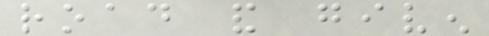road and given
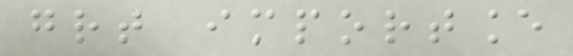great importance
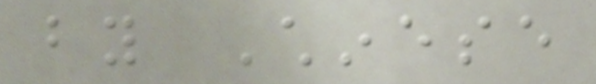by Chinese
